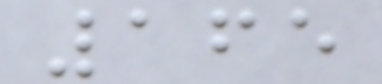165
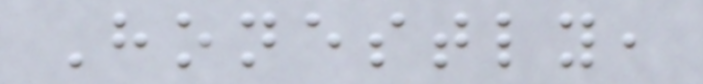Honestly,
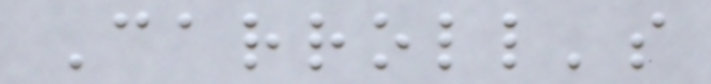Carroll's
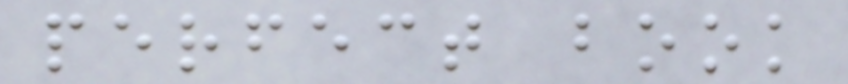perfect book
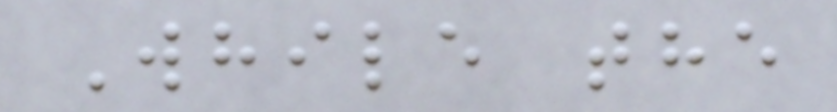While the
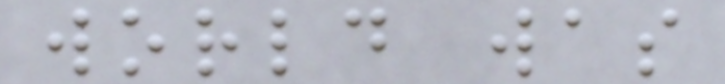world was
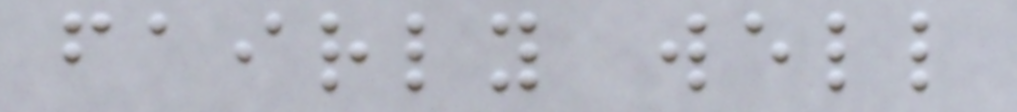fairly well
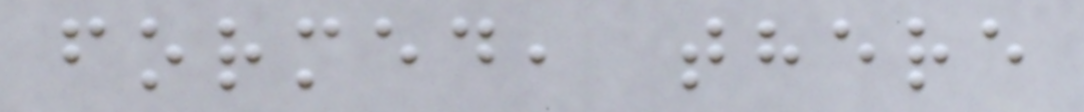formed, there
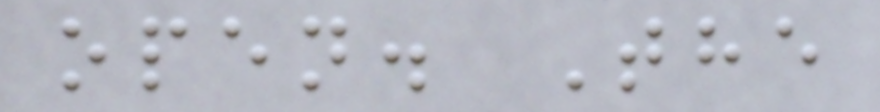open. The
